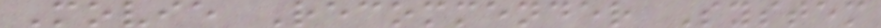Movie Recommender System
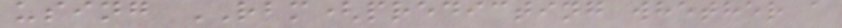using RBM(predicting whether a
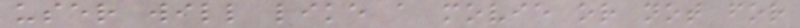user will like a movie or not for
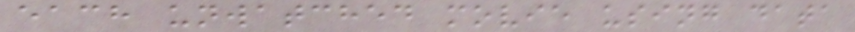each unwatched movie using data
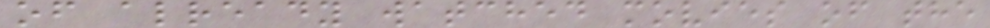of already watched movies of the
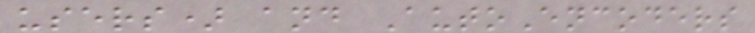users) and AutoEncoders
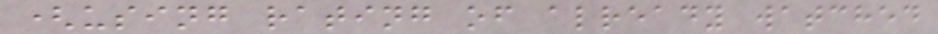(using rating of already watched
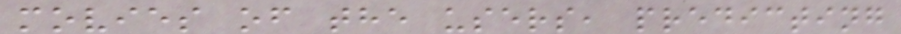movies of the users, predicting
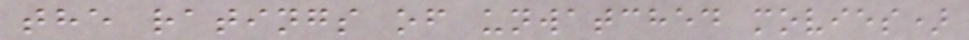the ratings of unwatched movies)
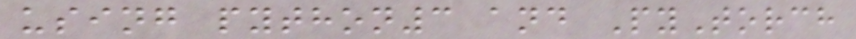using python3 and PyTorch
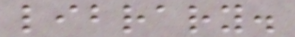library.
